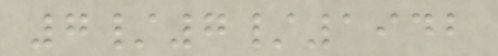7/7/1942
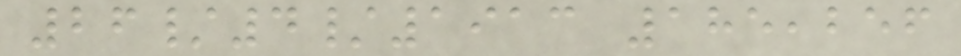26/4/1913 185,256
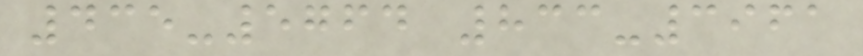435-5764 833-3961
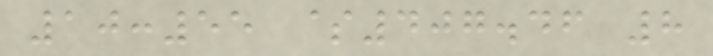10:55 $407.46 8
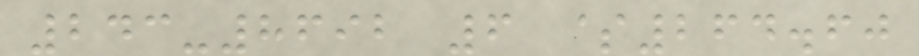243-8692 6 $264.60
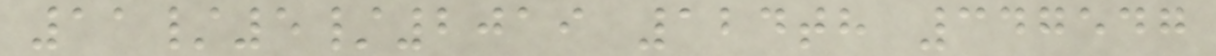11/5/2019 124th 347547
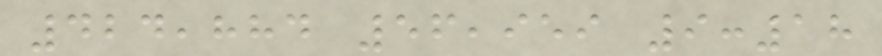424,884 56,959 9:18
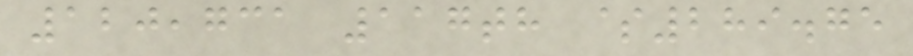120,731 117th $289.75
